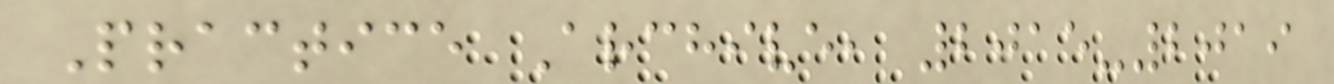Practice Archive, 2015-2019
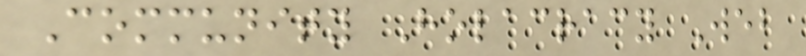Community Holacracy Web
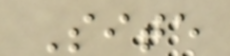Site
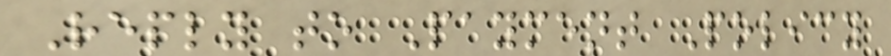Reply to Payment Policy
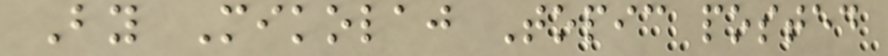By Mikolaj Topic posted
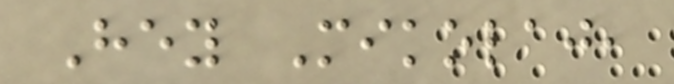Hey Mikolaj,
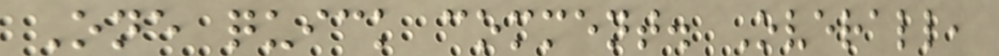One quick comment. Overall,
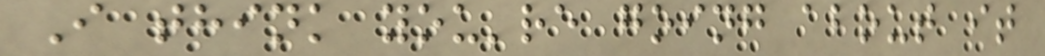I think you're going about it
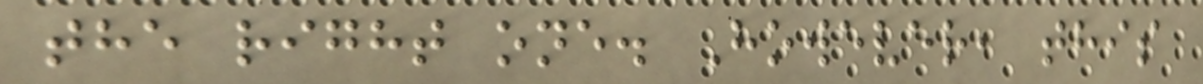the right one. However, this
